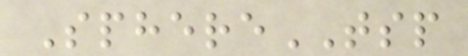SphereTSP
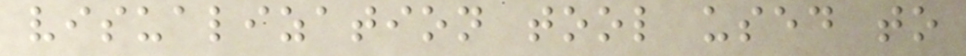visualization tool used to
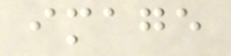image
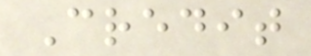Credit
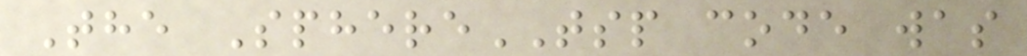The SphereTSP code was
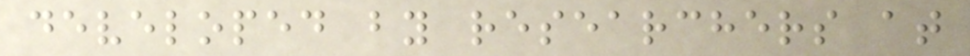developed by researchers at
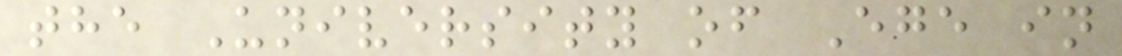the University of Ege in
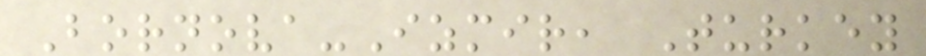Bornova-Izmir, Turkey
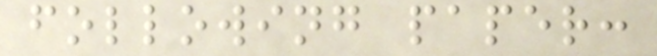following paper:
